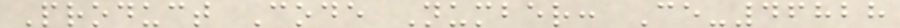Product Code Number: Ce-46828
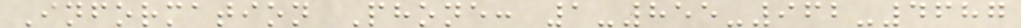Information Phone: 1-855-962-4687
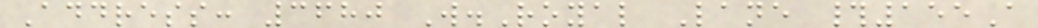Address: 3680 W.Royal Lane #155A
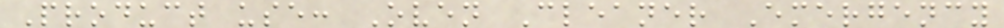Product use: Oven Cleaner Emergency
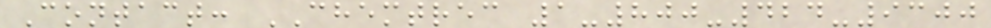Contact: CHEMTREC 1-800-424-9300
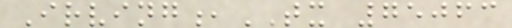Irving,TX 75063
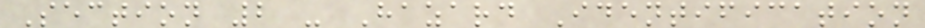Section 2 - Hazard Identification
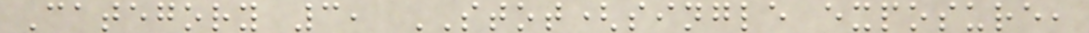Category 3, STOT(single exposure,
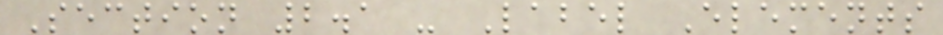Section 2.1 - Label Elements
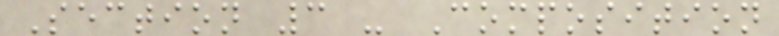Section 3 - Composition
